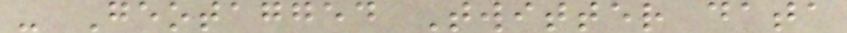- Geotagged Twitter data
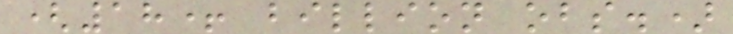(18+ billion obs.)
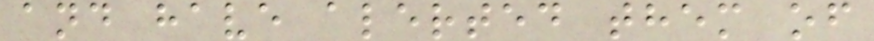and have alerted them of
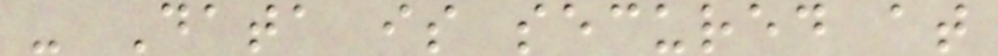- Data is secured at
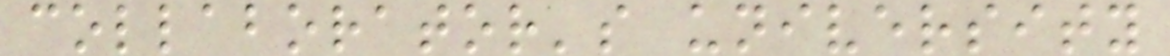collaborator's university
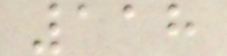118
